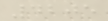4205
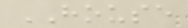HOUSE
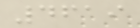4619
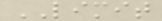LIMIT
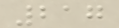217
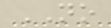NO
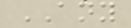ANY
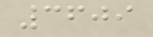3609
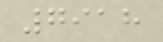7918
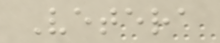Vetera
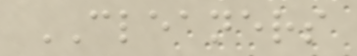CLEANERS
